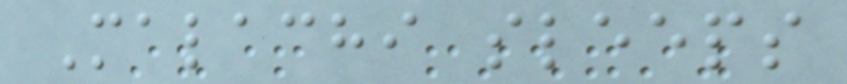Malachi sleeps
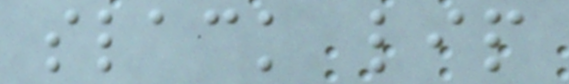slack lip
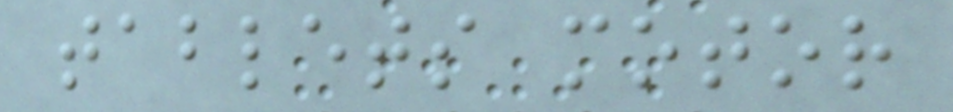tablets motor
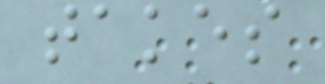takes
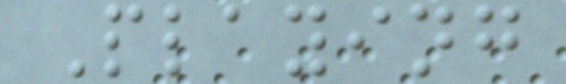Playing
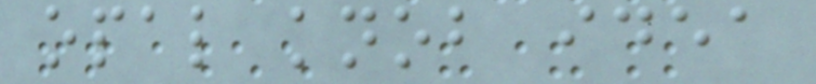opal knob idea
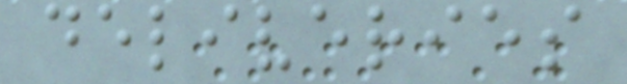deliveries
